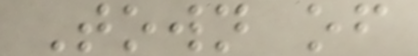Town of
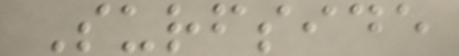Surfside
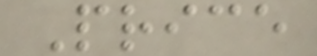Price
